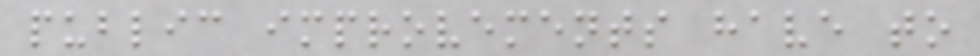public improvements have to
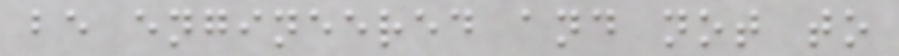be engineered and not to
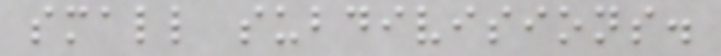small subdivisions.
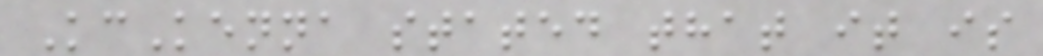KcKenna stated that it is
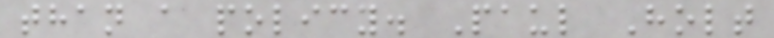than a policy. Paul Holt
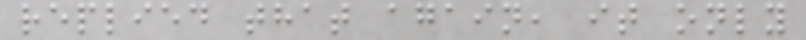replied that again, it only
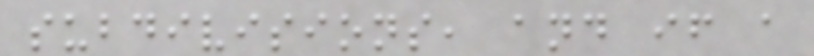subdivisions, and if a
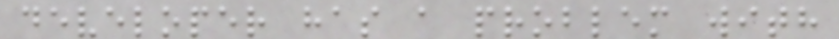developer has a problem with
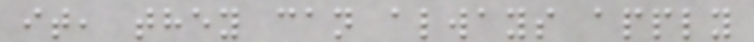it, they can always apply
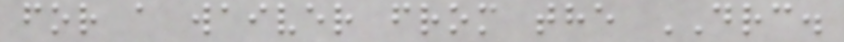for a waiver from the DRC.
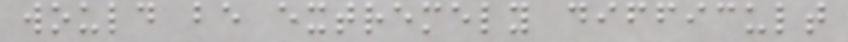would be extremely difficult
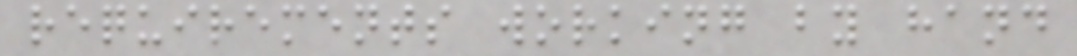requirements working by hand
